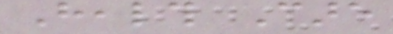Health Care
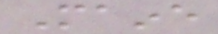Maine
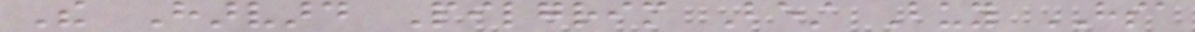The Harvard Pilgrim Best Buy HSA
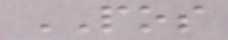POS
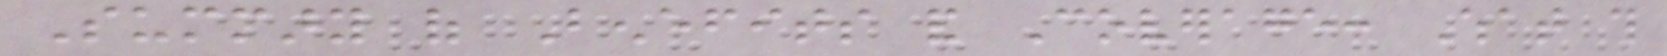Summary of Benefits and Coverage: What this
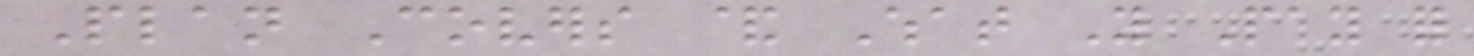Plan Covers & What You Pay for
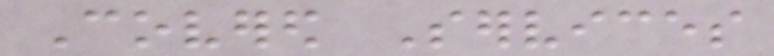Covered Services
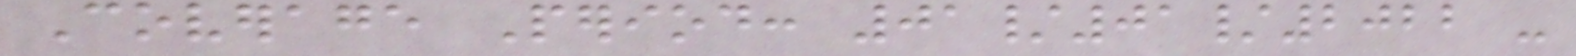Coverage Period: 01/01/2022 -
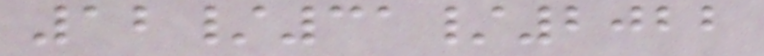12/31/2022
